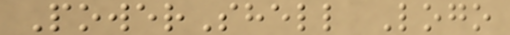PowerShell Logo
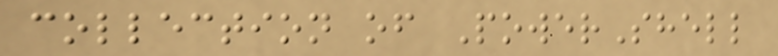collection of PowerShell
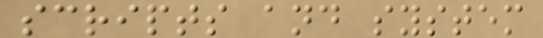scripts and system
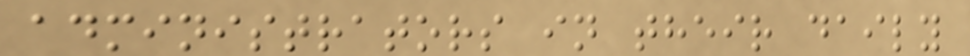administrators in their daily
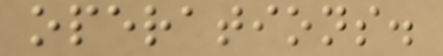operations.
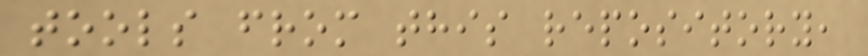tools from this repository,
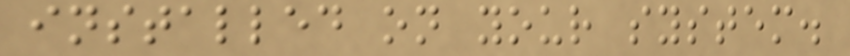installed on your system.
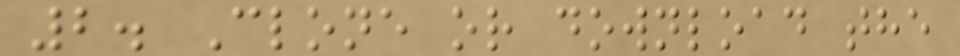2. Clone or download the
